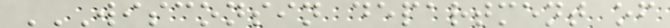WISCONSIN DEPARTMENT OF
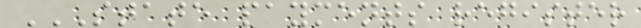STATE PAYMENTS REGISTER
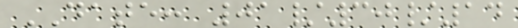DATE: 01/30/14
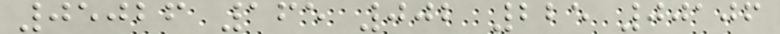05026 165 002 225 00106
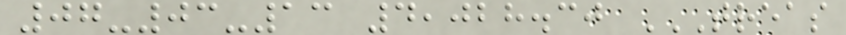07-03-13 4,028.30 TREAS
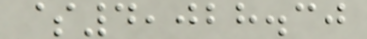$4,028.30
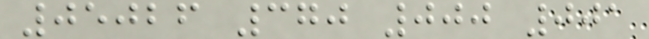05026 370 000 001
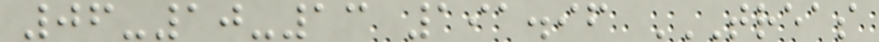06-10-13 191.96 TREAS
